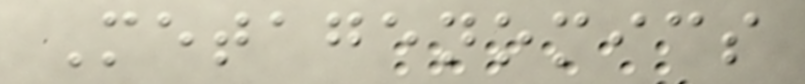Metagenomics
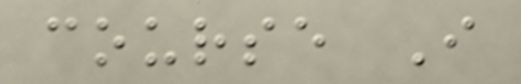course I
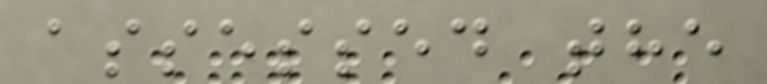assessed the
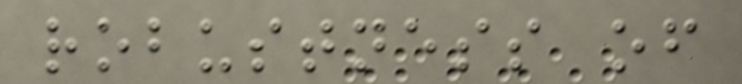robustness of
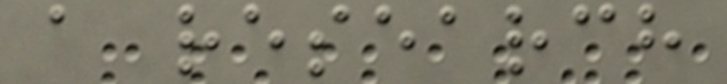a research
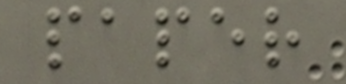paper
